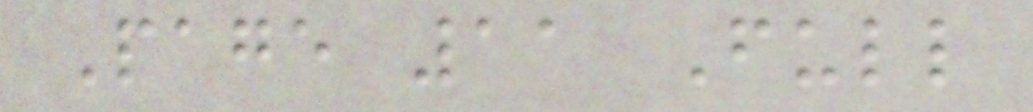Page 11 Full
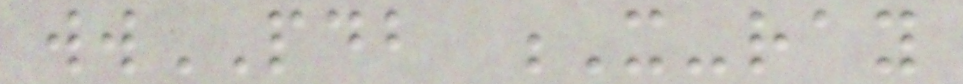wwPDB X-ray
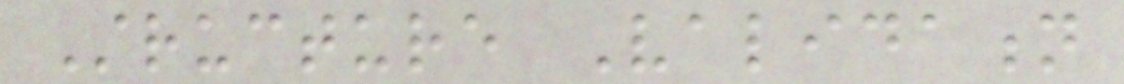Structure Validation
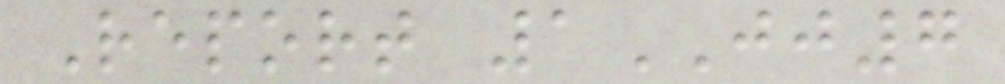Report 1JJ7
